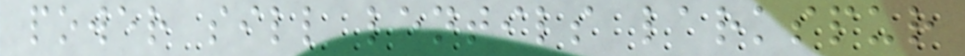power sill lentils larkspur
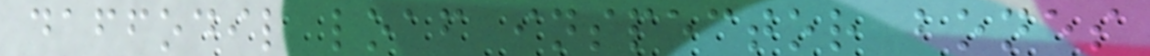daffodil loaf inspector bones
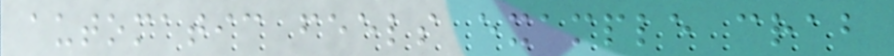automatic feels example crab
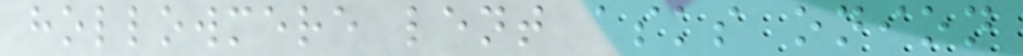hollowmere lent asks onion
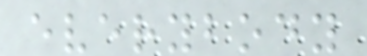everybody
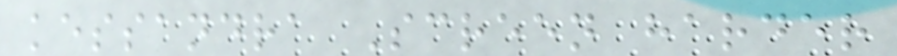kessandra Screen harder
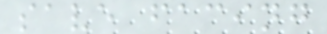save facing
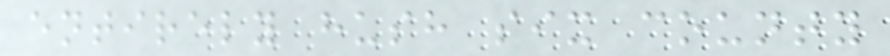entirely hush six county
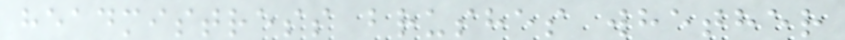headmistress brushes whether
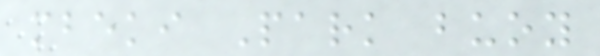mbeki Park buoy
